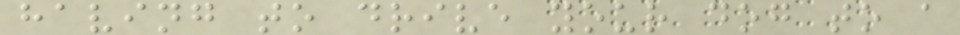having to drive your dog to a
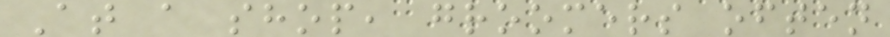At a shop, groomers often
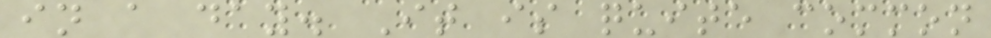in a day. It is quite common
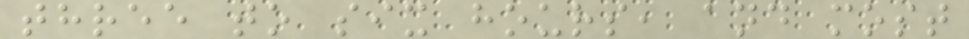three to six hours, and most
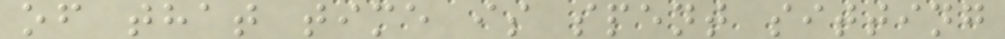of that time is spent sitting
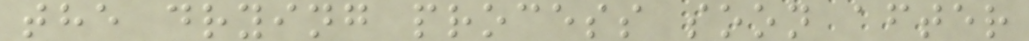the drying process soon after
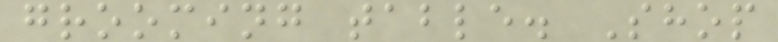grooming table. Shop
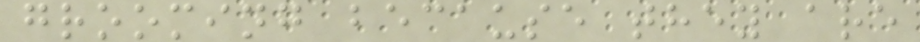grooming because they are
